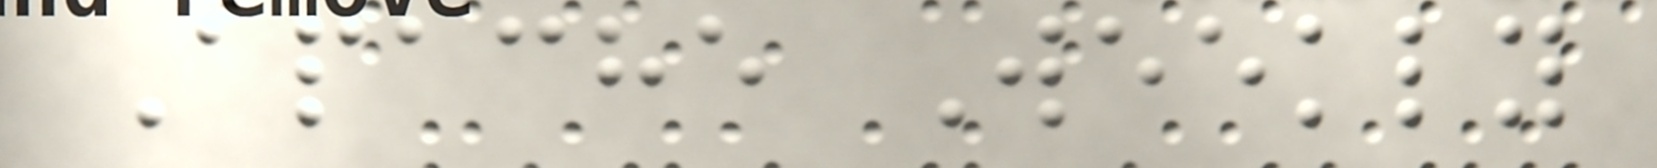Apache Weekly
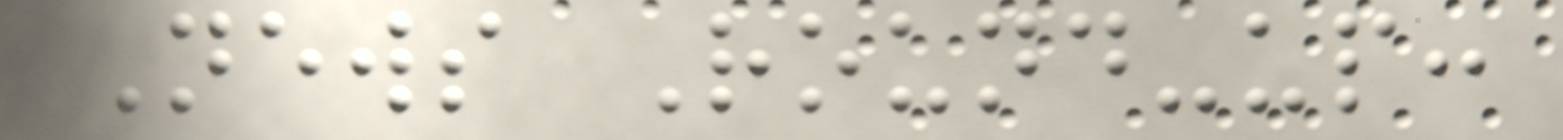News Round-up:
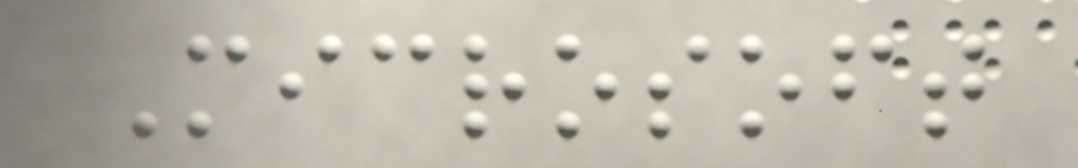Microsoft
